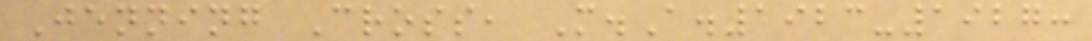Jenning Cross, M.A.1923-1927:
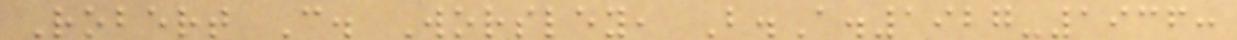Robert C. Worsley, B.A.1927-1936:
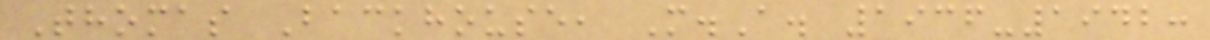Thomas Backhouse, M.A. 1936-1942:
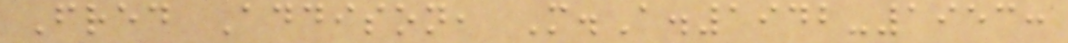Fred Addison, M.A.1942-1953:
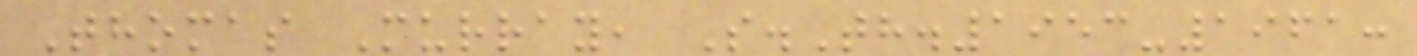Thomas Murray, S.Th.1953-1961:
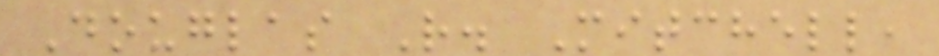Douglas R. Mitchell,
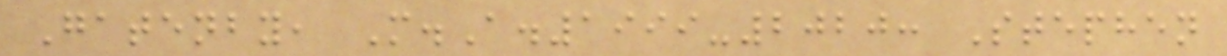Gatenby, M.A.1999-2020: Stephen
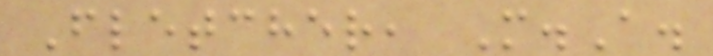Fletcher, M.A.
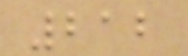212
